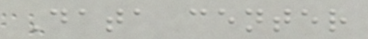Data center
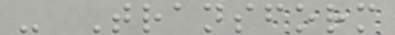- Transform
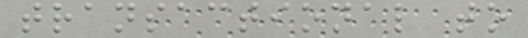transactional to
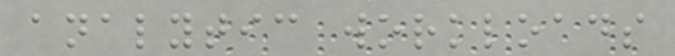analytic workloads
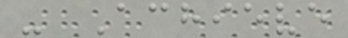- Achieve
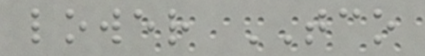lower TCO
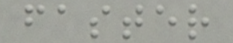faster
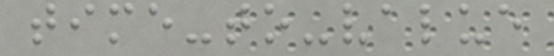time-to-value
